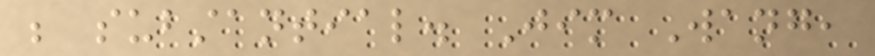be substantial. Jim Wang,
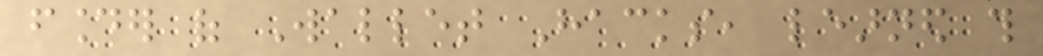founder of Wallet Hacks, learned this
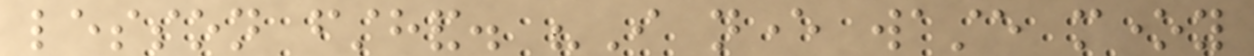lesson firsthand. "I never waste money
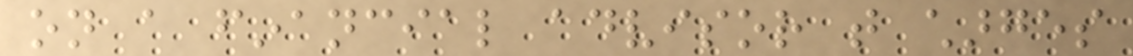on a financial advisor that charges
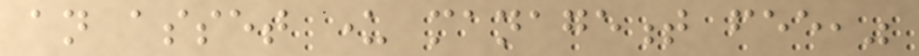an asset under management fee,"
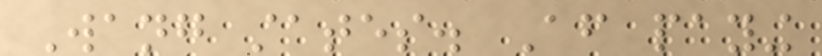Wang states. After paying
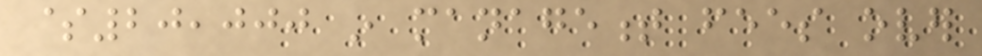$20,000 in management fees over
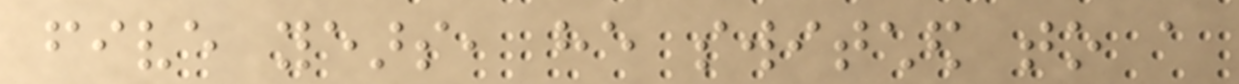five years, he switched to a
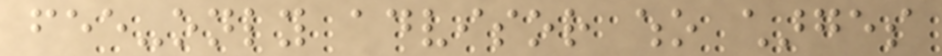fee-only advisor who charges
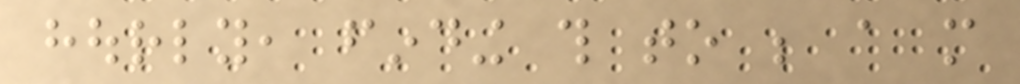hourly, finding this to be a more
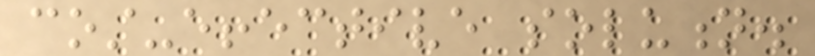cost-effective solution.
